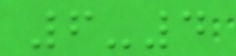6-4
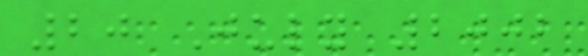20 July 2002
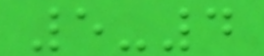5-4
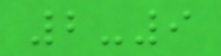2-9
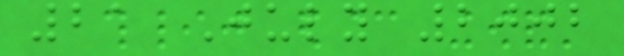21 July 2002
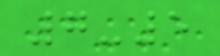7-5
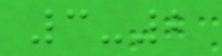3-2
